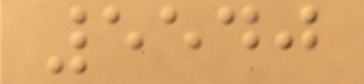5540
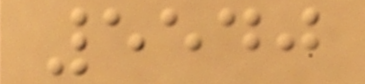5540
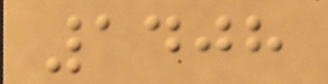1408
